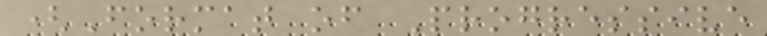(Format of Progressive
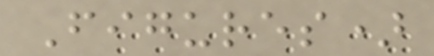Figures)
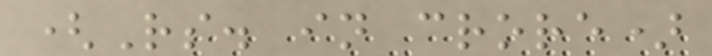(Rs. in crore)
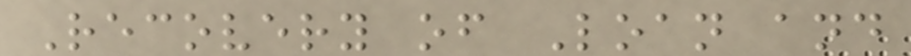Recovery of Loan and
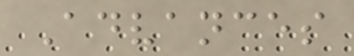Advances
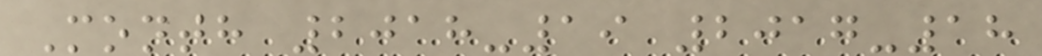Month 2018-19 2017-18
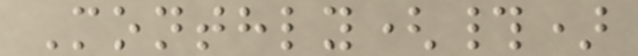Monthly(#)
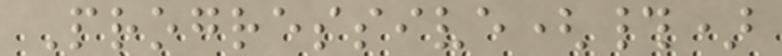Progressive(#)
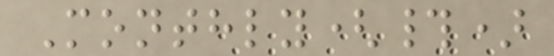Monthly(#)
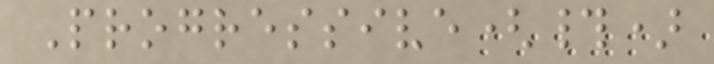Progressive(#)
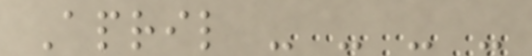April - - - -
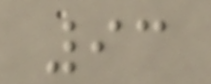93
